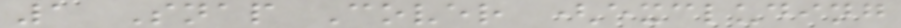1 Snap Cover (excluding
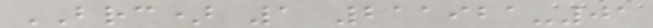BRC) 1 211921-01
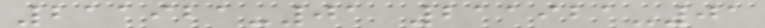211921-01 211921-01
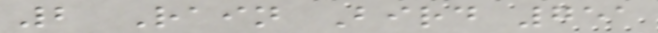2 Rain Bird 751
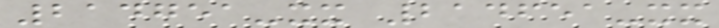214751-xx 214651-xx
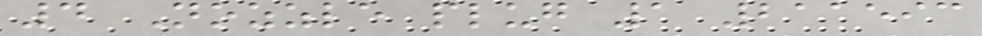4 Nozzle plug 1 211593
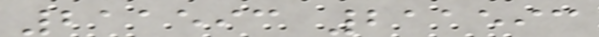211593 211593
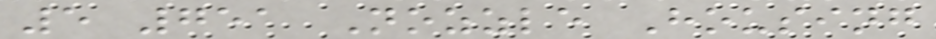5 751 Nozzle Housing
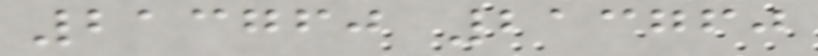213760 213760
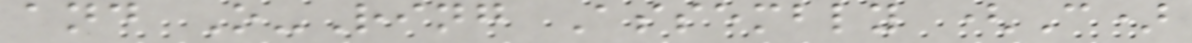and O-Ring Assembly (C)
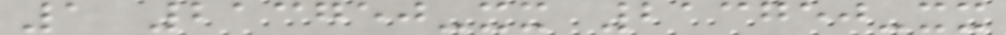1 213750-xx 213750-xx
